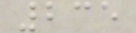235
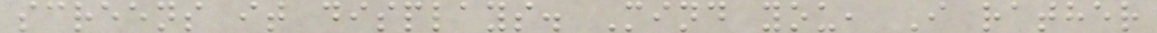screens it displays. Mind you, I rather
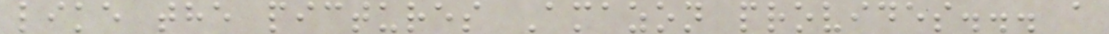like the pictures Amazon provides... a
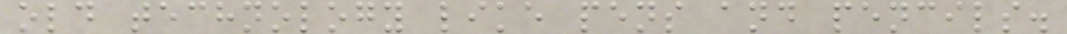old technology like pens and pencils.
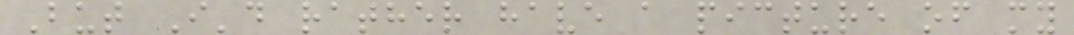But I'd rather have a picture of my
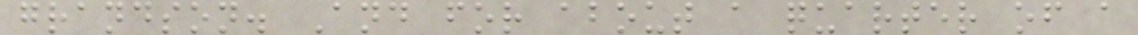grandson. And for about a quarter of a
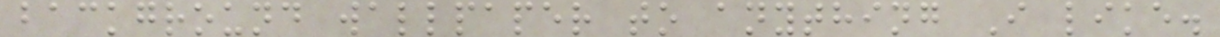background wallpaper to anything I like.
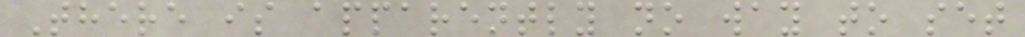There is apparently no way to set
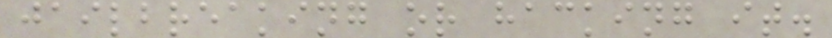jailbreaking or hacking it.
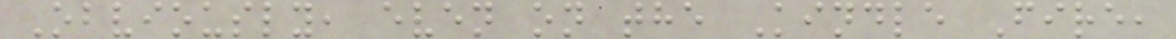Obviously, even on the Kindle Fire,
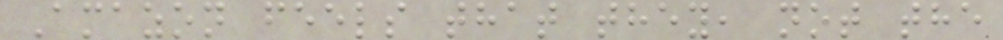Amazon feels that they, not the
